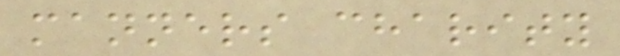manners charity
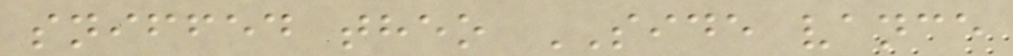sniffed theo SIDE vance
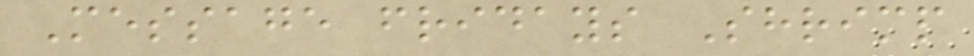Message fridays Shrimp
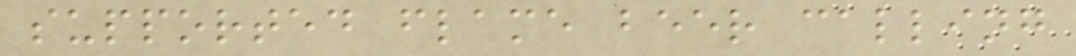supported flame beer calling
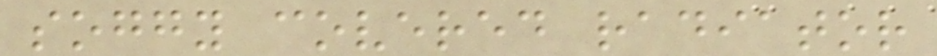soggy covered radiator
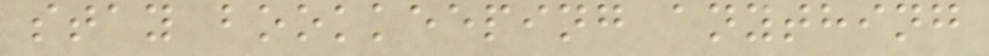stay bookkeeping anything
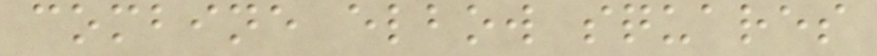combine elbow squares
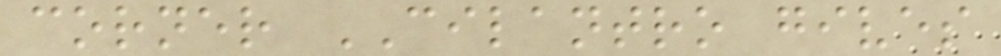corner CILANTRO gives
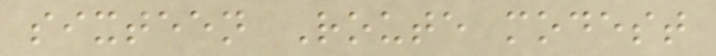sixteen Route modest
